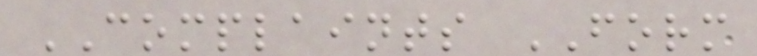COMPLAINTS FORM
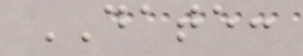DATE:
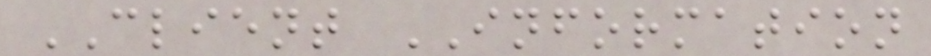CLIENT INFORMATION
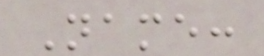Name:
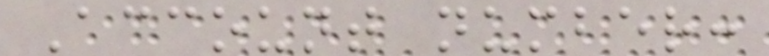Account number:
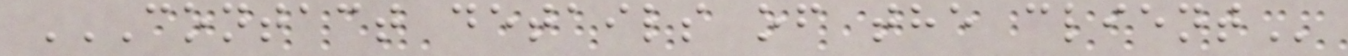CONTACT DETAILS OF THE CLIENT
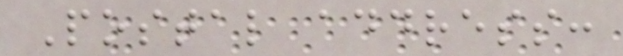Postal address:
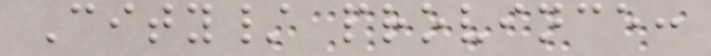City/ province:
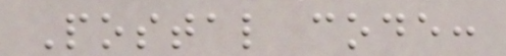Postal code:
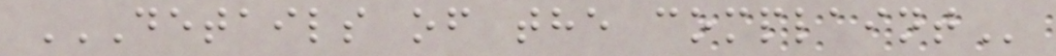DETAILS OF THE COMPLAINT
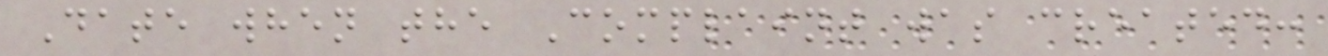Date when the Complaint was created:
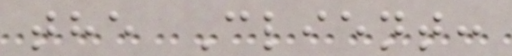the Client:
